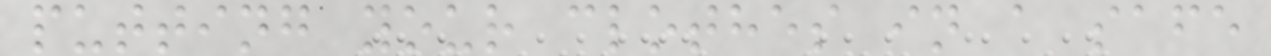putting your clothes in a safe
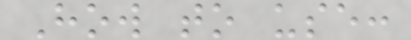How to use:
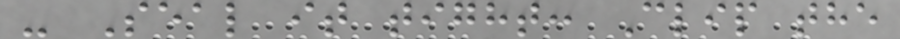- Seal it tight: Clip the
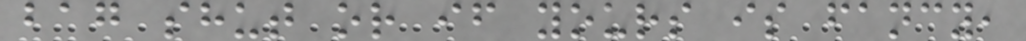bag shut or if yours is fancy,
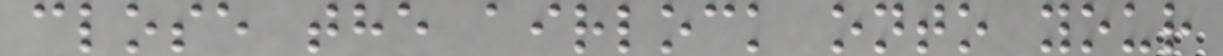close the airlock onto your
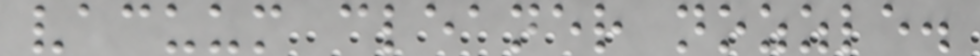vacuum cleaner nozzle.
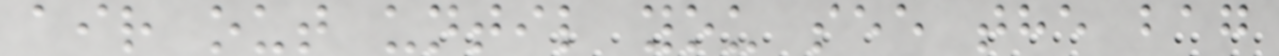air out until you see the bag
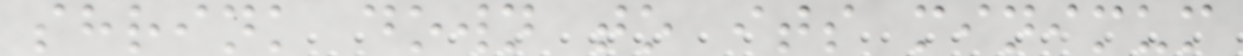shrink down to its minimum
